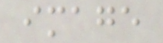image
